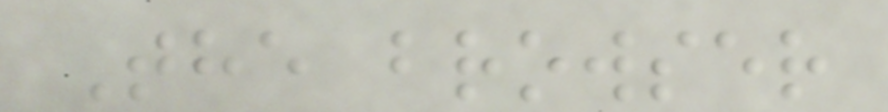The browser
